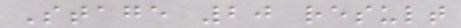Stage 20 result
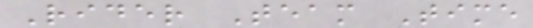Rider Team Time
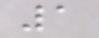1
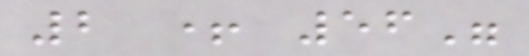2 + 56"
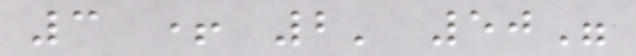3 + 2' 50"
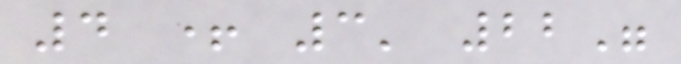4 + 3' 22"
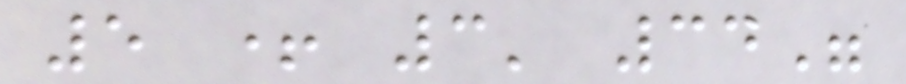5 + 3' 34"
